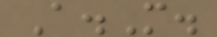A.M.
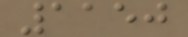1150
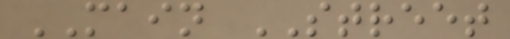MAIN STREET
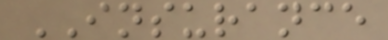INSURANCE
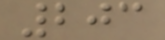203
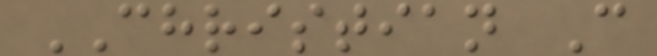CHRISTIAN C
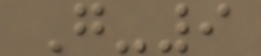G-9
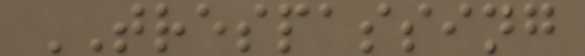TRESPASSING
